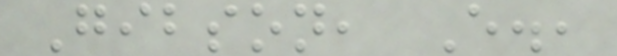Gibson, E.,
